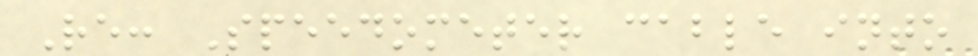Re: Speedometer cable into
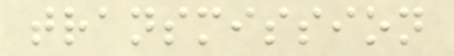transmission
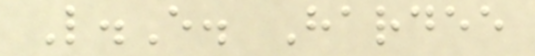L.E. Hardee
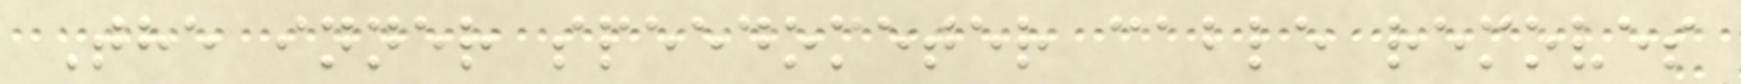The inner speedometer cable removes
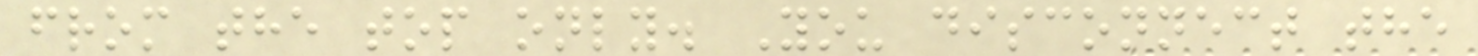from the top only. You disconnect the
